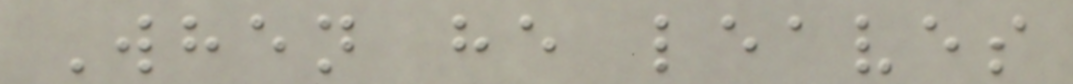When he leaves
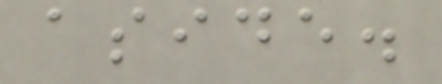aside.
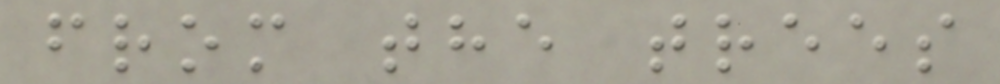from the trees
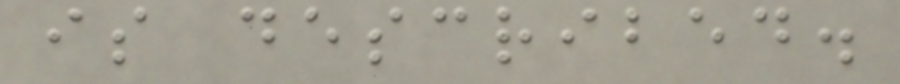is described.
